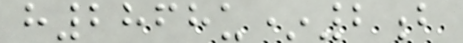h2868u*2b
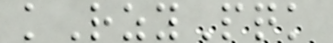kRzyPqk
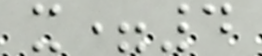x=4
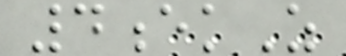4ekZ
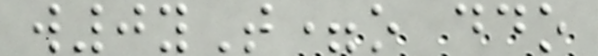w0yT=o ddo
